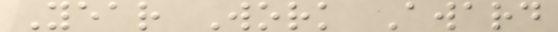Year Work Award
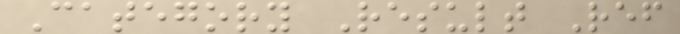Category Result Ref
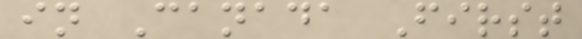in Canada First
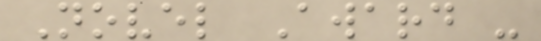Novel Award -
